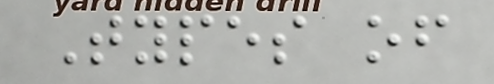Types of
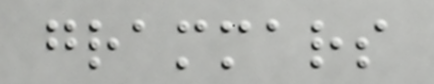grammars
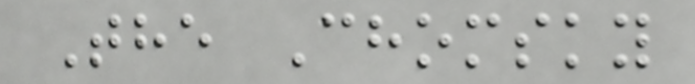The Chomsky
